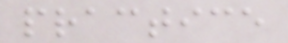practice
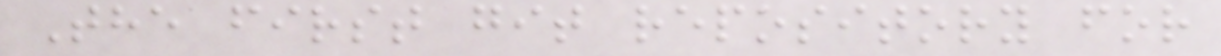The first git repository for
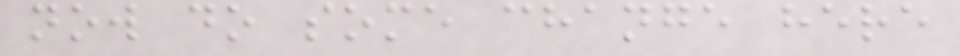now do some change here
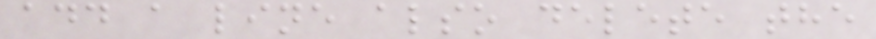add a line also delete the
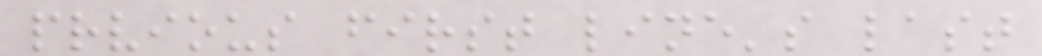prvious first line's last
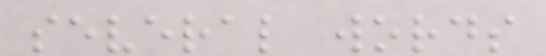several words
